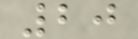20
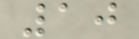10
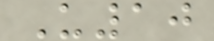U10
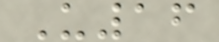U16
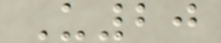U20
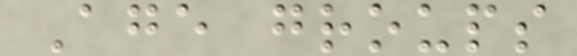Age groups
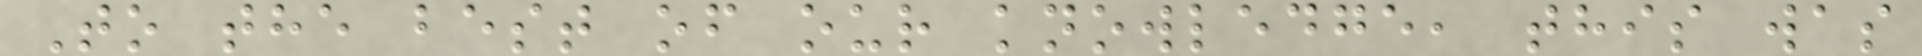To the best of our knowledge, this was
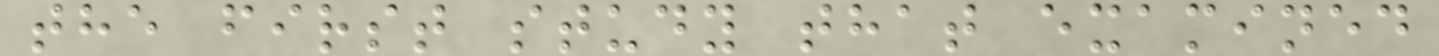the first study that examined
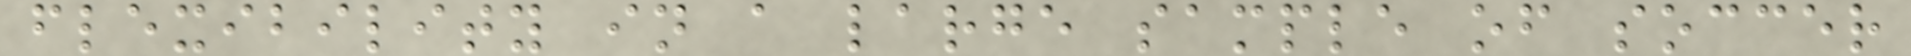flexibility in a large sample of soccer
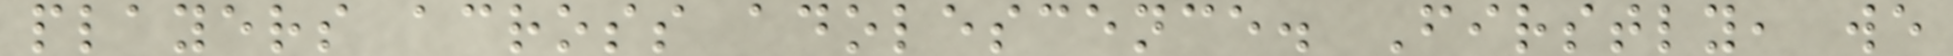players across adolescence. Firstly, we
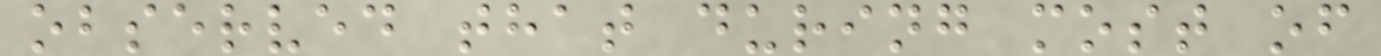observed that during most of
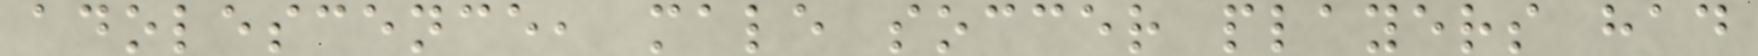adolescence, male soccer players had
